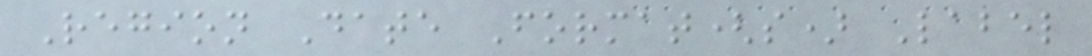Region Date Format(s) Label
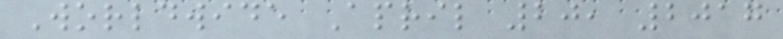Worldwide April 20, 2017
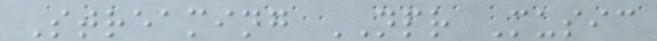Streaming NPR Music
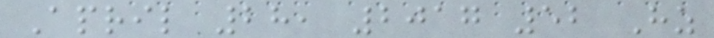April 28, 2017 52 Hz
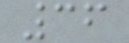36
